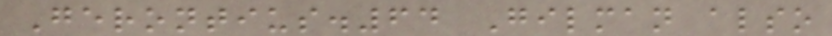Gerontius.64 Gilman also
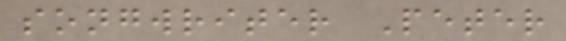songwriter Peter
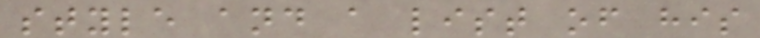style and a list of his
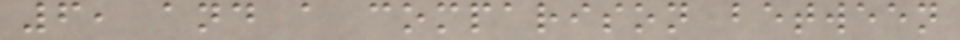6, and a comparison between
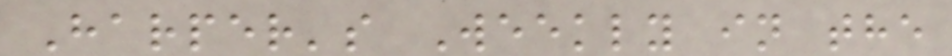Harper's Weekly in the
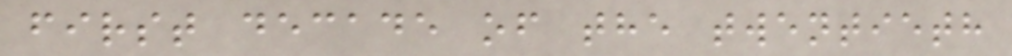first decade of the twentieth
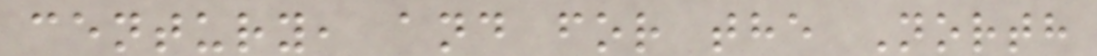century, and for the North
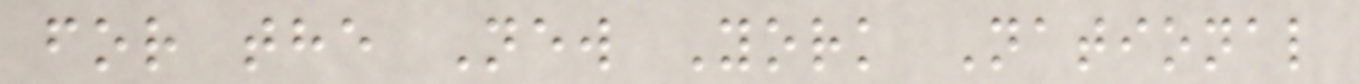for the New York National
